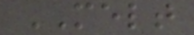MELT
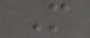M
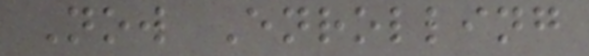Now Enrolling
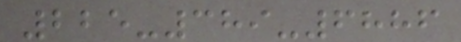225-389-6886
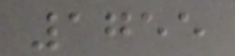1755
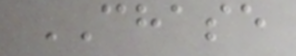CHASE
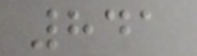841
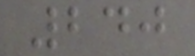240
